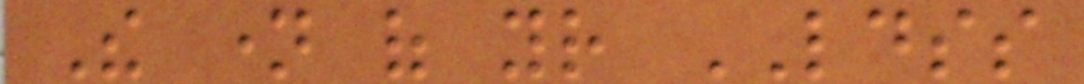The name of your LDSS
